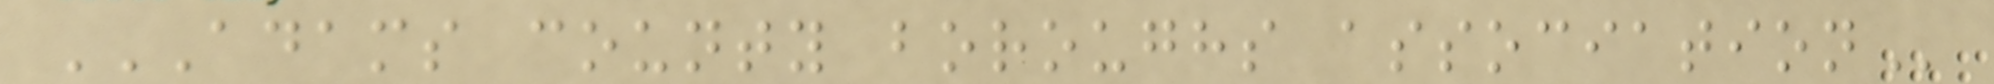ADAMS COUNTY BOROUGHS ASSOCIATION
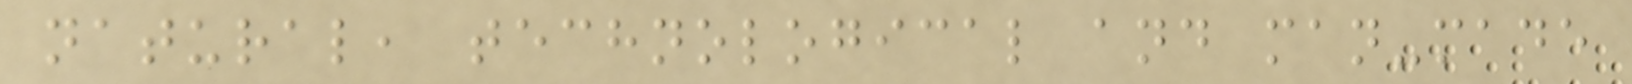natural, technological and man-made
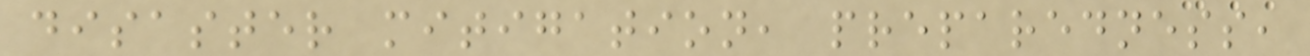disaster mitigation, preparedness,
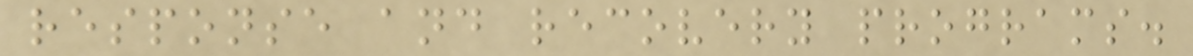response and recovery programs.
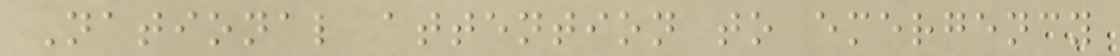National attention to emergency
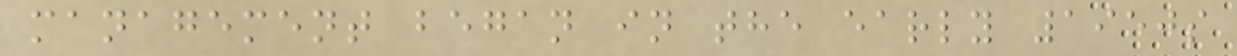management began in the early 1950s
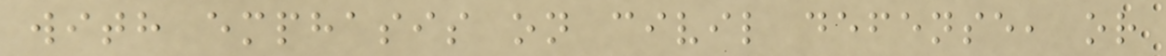with emphasis on civil defense, or
